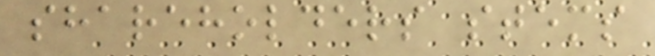shareholders stems
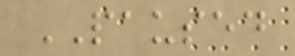PAUSED
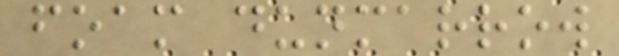foam dunmarrow
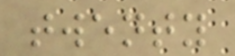twenty
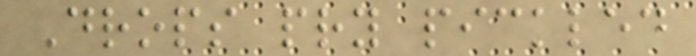Drops pry pickled
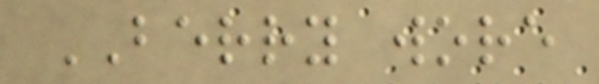BERRY wore
